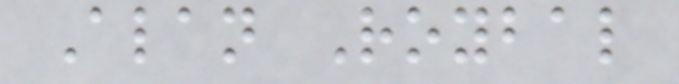Alan Roybal
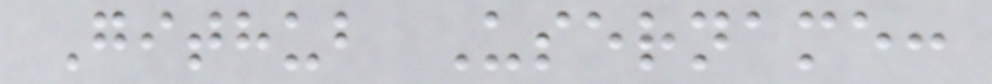Github Username:
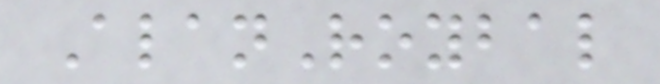AlanRoybal
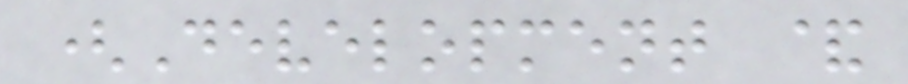(Development &
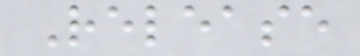Release
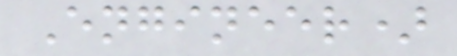Engineer)
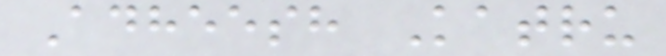Adheesh Katru
